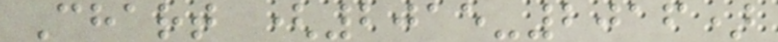Chart (2015-2016)
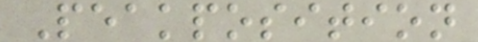Peakposition
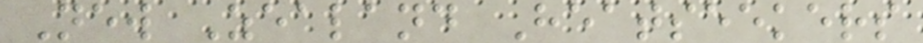New Zealand Heatseekers
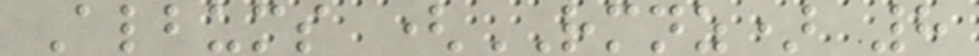Albums (RMNZ) 8
